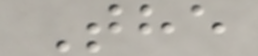The
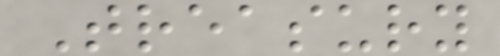Treasury
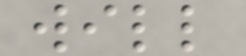will
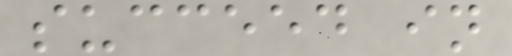succeed in
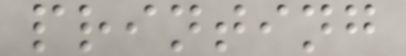printing
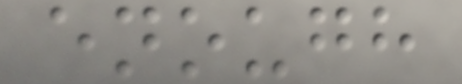enough
